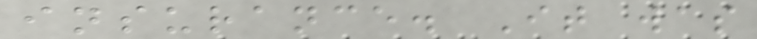insurance. It was
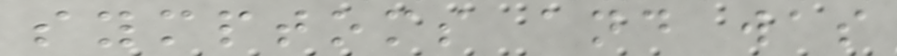symptoms and was
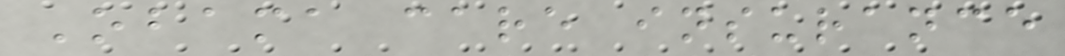Obama care insurance
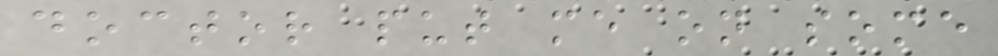doctor put me on some
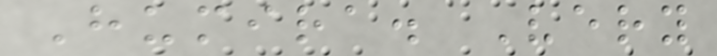Humira. Very
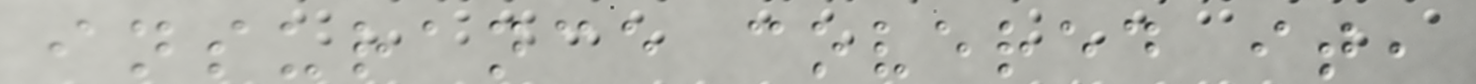insurance covered it,
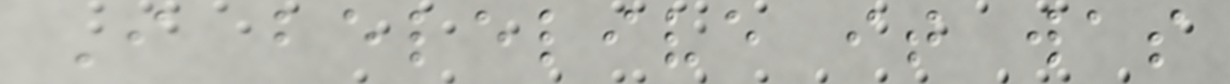I belelive it was
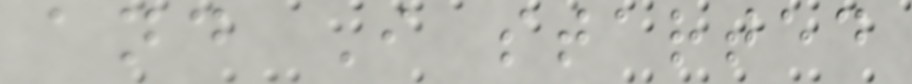and I started
